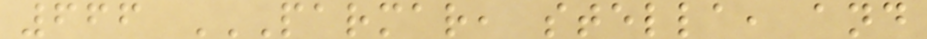666 PARMAR, STELLA, AND
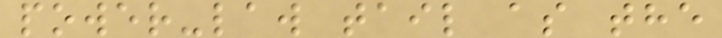power-law tail as the
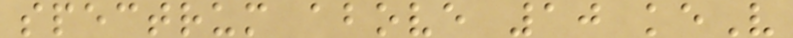spectrum above 10 keV
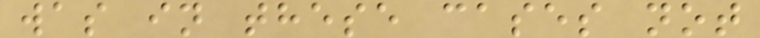was in these cases not
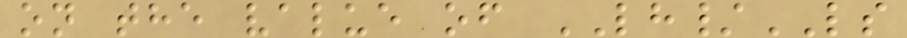on the value of LH/LS
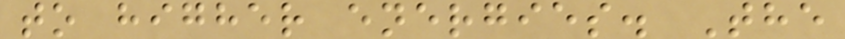to higher energies. The
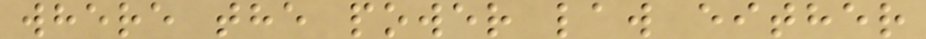where the power law either
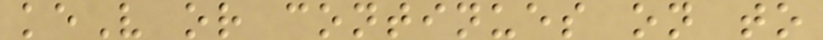keV or continues on to
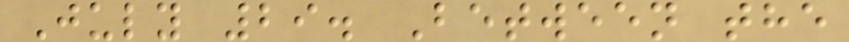July 29. Between the
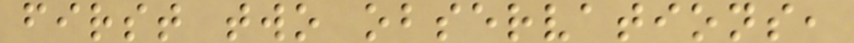first two observations,
